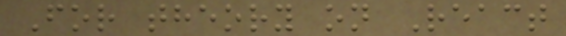For theory on React
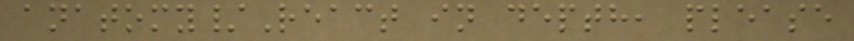anatomy/React in depth, please
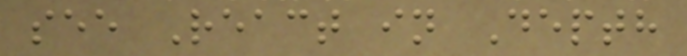see React in Depth
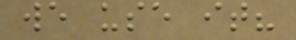we use it?
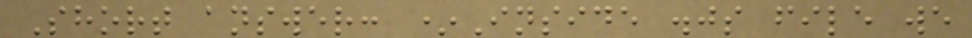Short answer: *Inside .js file we
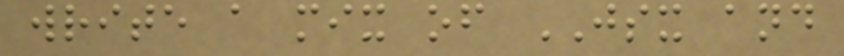write a mix of JSX and
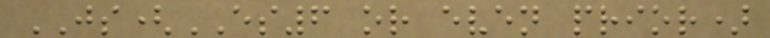JS(ES6 or even prior)
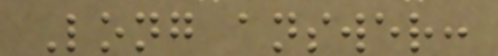Long answer:
